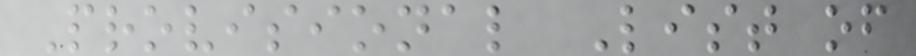Provisional List of
